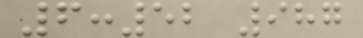6:52 987
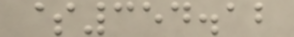$354.12
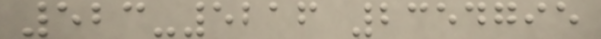523-5216 2354795
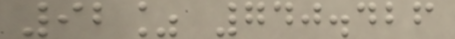92% 740.426
